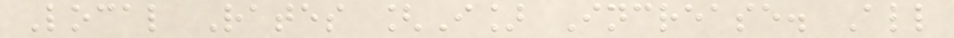Local Rates [I] Increase. All
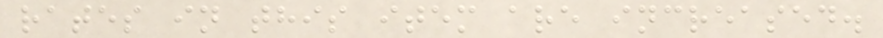rates in this item are increased.
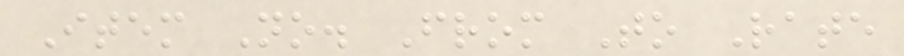Item No. From To Rate
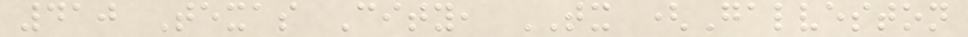410 Texas City, TX (Galveston
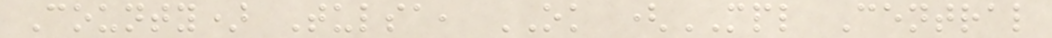County) Tulsa, OK (MPL Central
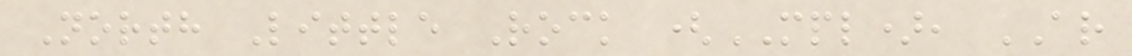North Little Rock (MPL), AR
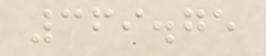369.75
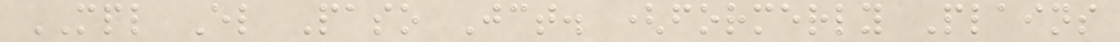MPL El Paso Jct. (formerly Plains
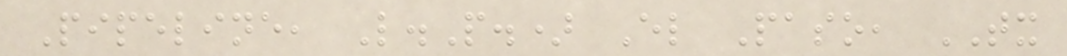Pipeline, L.P.) El Paso, TX
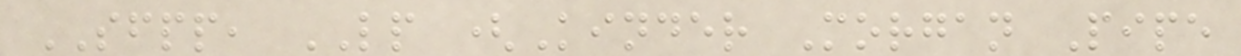SFPP, LP (Kinder Morgan Pipe
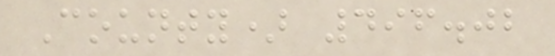County) 496.02
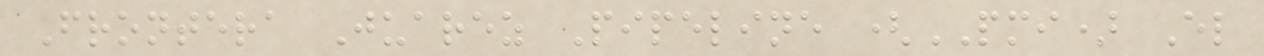Frontera Juarez Pipeline (PMI) El
